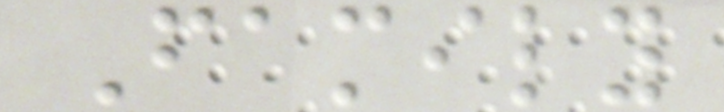Family
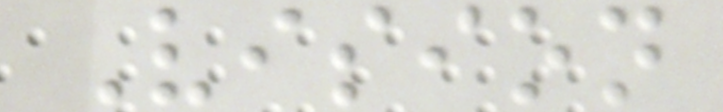Vision
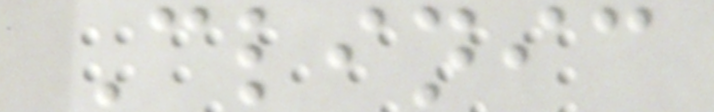Clinic
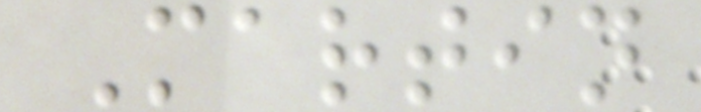Martin
